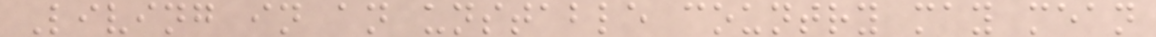Living in an unstable country may mean
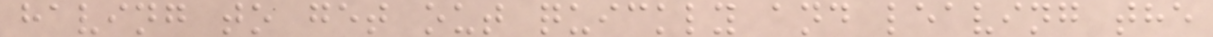having to get out quickly and leaving the
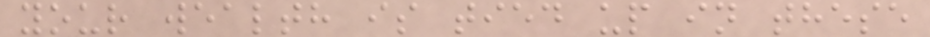your wealth is tied up in these
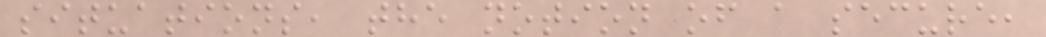situations, the notion of a secure,
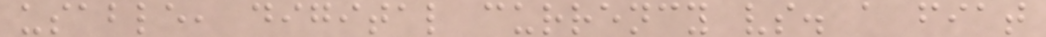usable, digital currency vs. a fiat
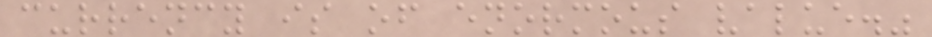currency is of enormous value."
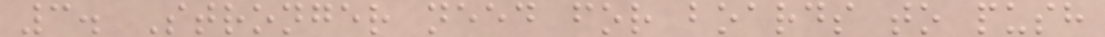3. Stronger need for boards to push
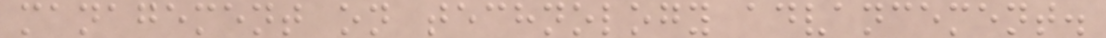management on technology advancement.
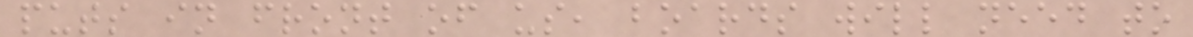puts in front of us, boards will need to
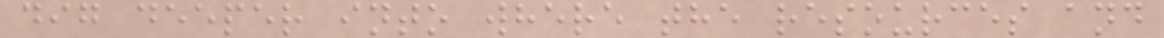dig deeper into where the resources and
